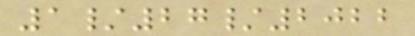1/27/2022
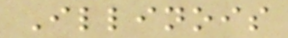Illinois
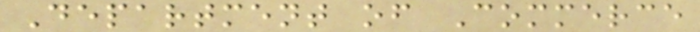Department of Commerce
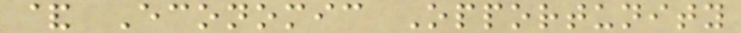& Economic Opportunity
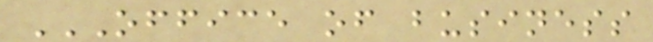OFFICE OF BUSINESS
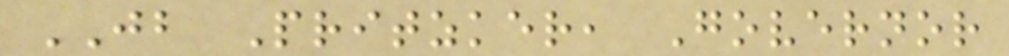JB Pritzker, Governor
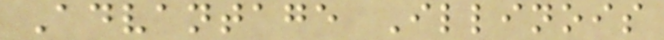Advantage Illinois
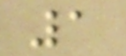1
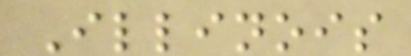Illinois
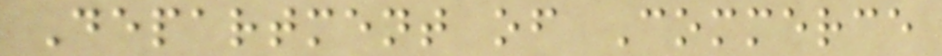Department of Commerce
